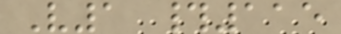V1 #115
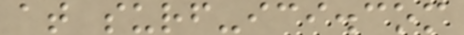at surf-ici.com
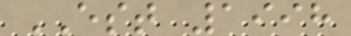EST 1998
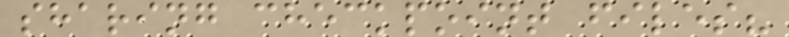sharing checkpoint files?
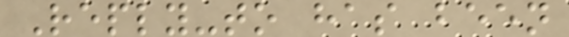Reply-to has been
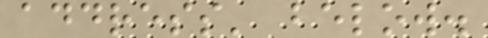address' below.
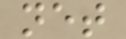net
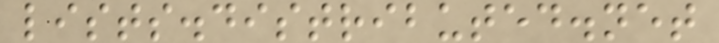lists.distributed.net
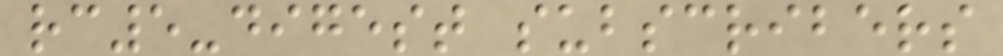rc5-digest subscribers
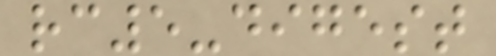rc5-digest
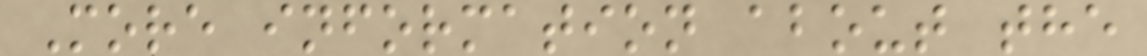More information about the
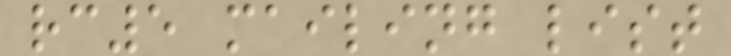rc5 mailing list
